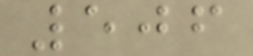506
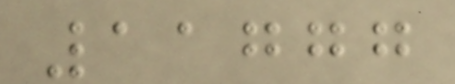11777
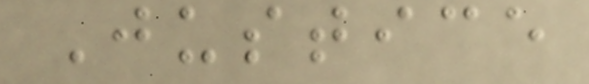Justice
